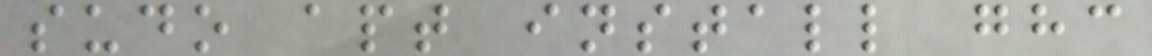sudo apt install ghc
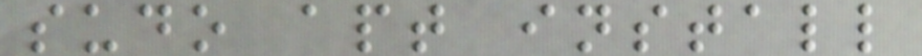sudo apt install
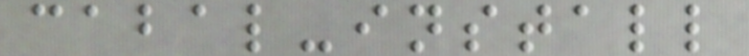cabal-install
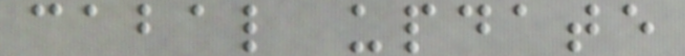cabal update
